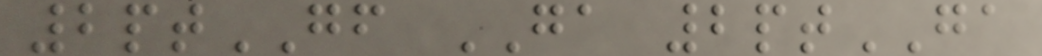2ptGF GA 2ptGA
